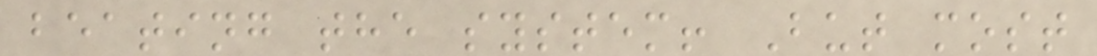beating the system! But most
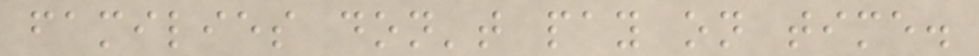families don't pay on time.
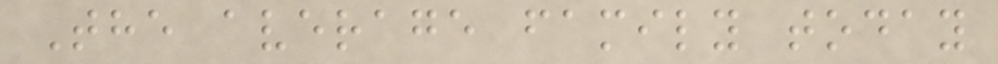The average family today
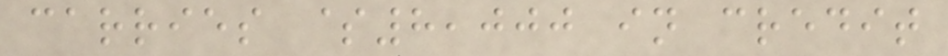carries $8,000 in credit
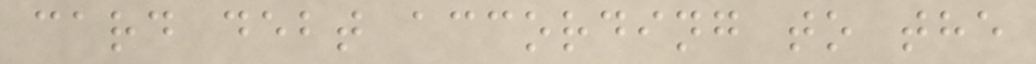card debt according to the
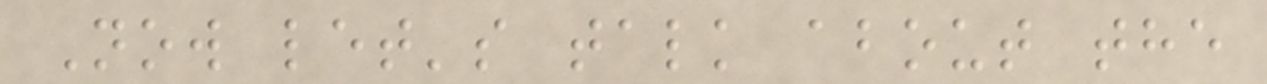Now let's talk about the
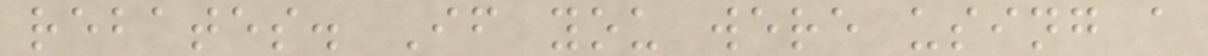rebates. If you were using a
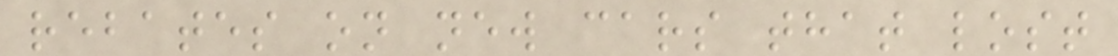rebates on new cars that lost
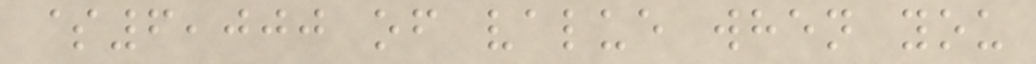$6,000 of value when you
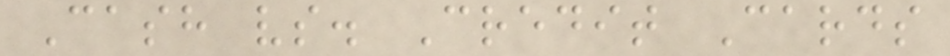Cash vs. Credit Cards
